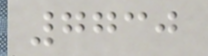7730
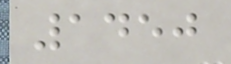1450
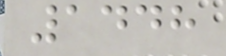1448
